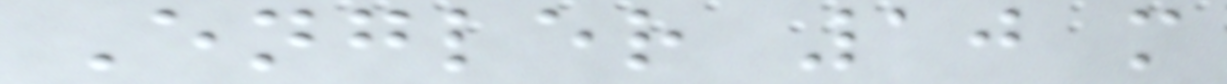Engler 10 m
